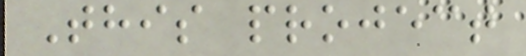This project
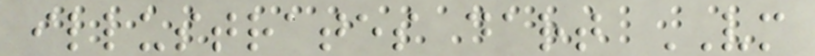illustrates dart VM
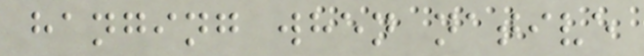hanging when native
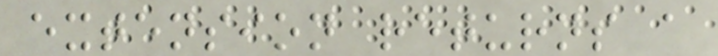extension returns a
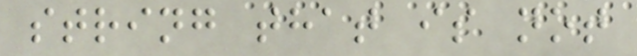string that is not
